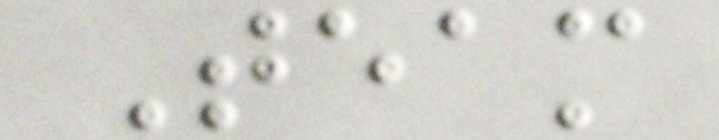Team
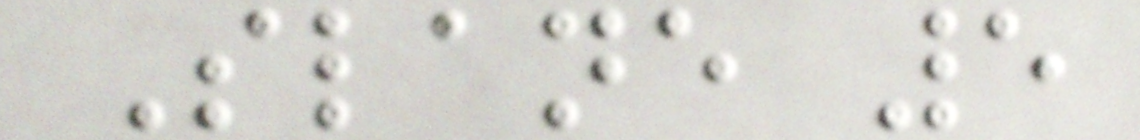Slane 5
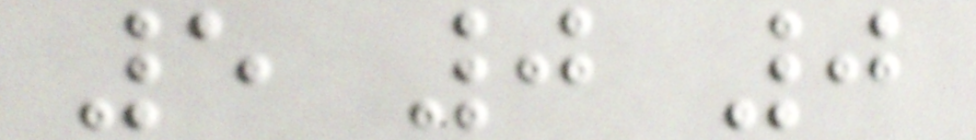5 0 0
